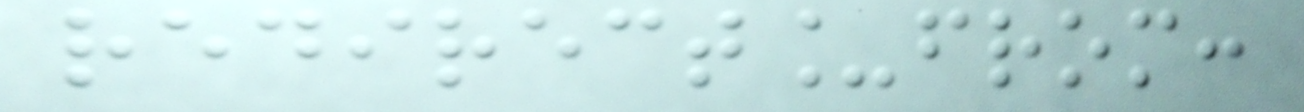redirect_from:
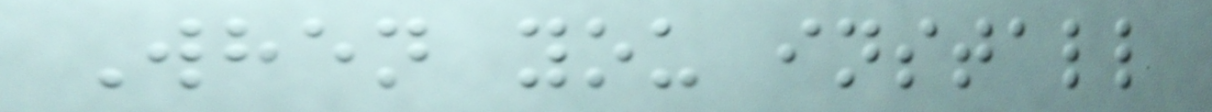When you install
